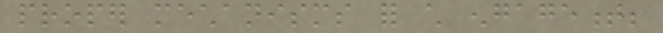proper mechanisms for child engagement;
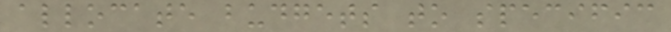allocate budgets to specific
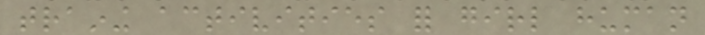training activities for girl human
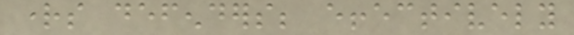rights defenders; effectively
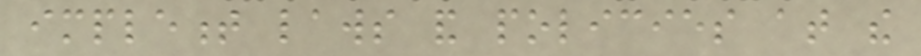implement laws and policies at the
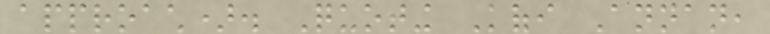approach). Quoting Kofi Annan,
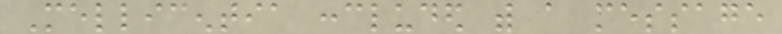Mellicentia concluded with a message
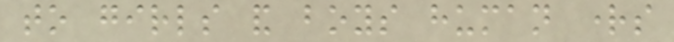to girls and boys human rights
